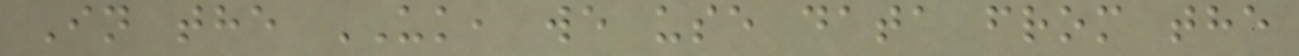In the UK, we use data from the
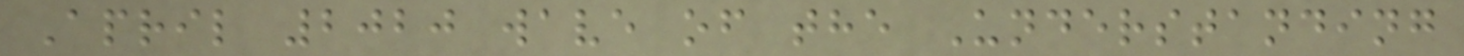April 2020 wave of the Understanding
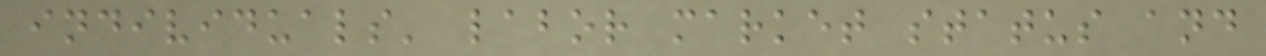individuals' labor market status and
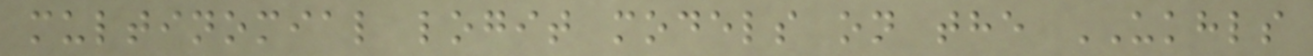multinomial logit models on the UKHLS
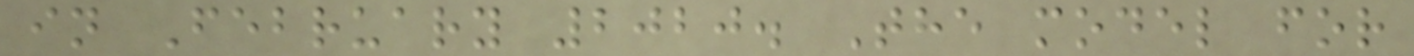in February 2020. The model for
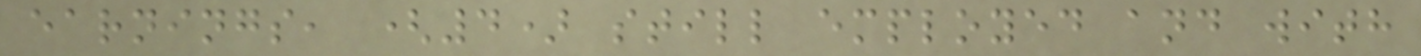earnings, (4) still employed and with
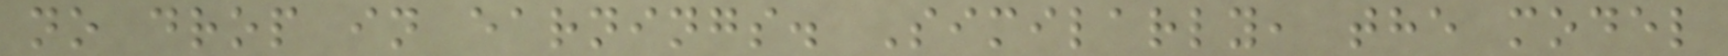no drop in earnings. Similarly, the model
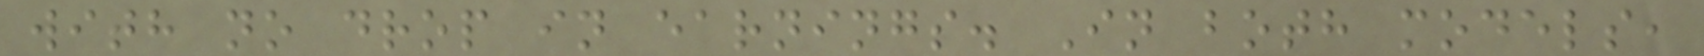with no drop in earnings. In both models,
